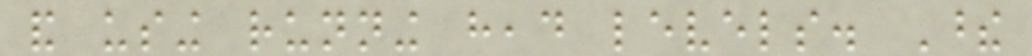and using running head levels. These
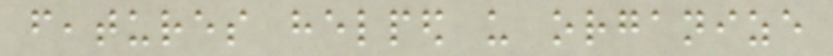features helped us organize
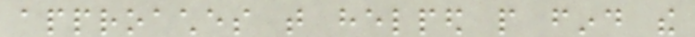approaches that helped people find the
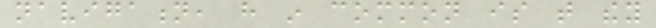navigation, have in common is that they
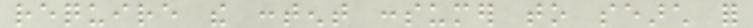require the content consumer to search for
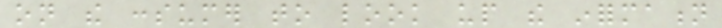on the consumer to look up the information
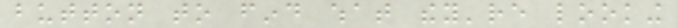button to find what they're looking
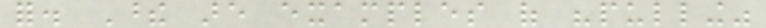for. These are examples of "pulling"
